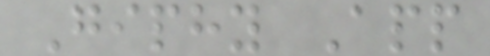Giphy App
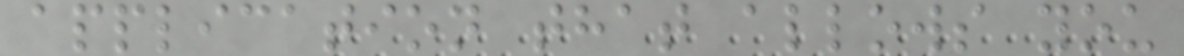application that allows you
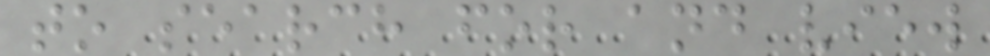to search for and view
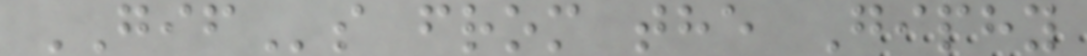GIFs from the Giphy
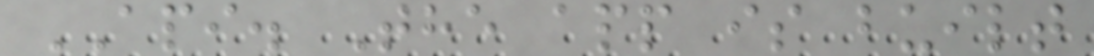API. The app is built
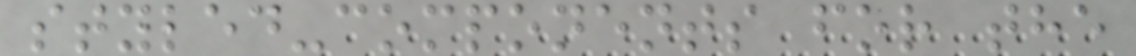styled-components for the
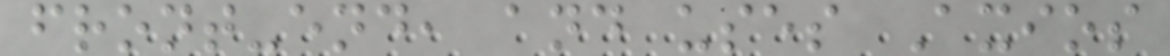front-end, and uses Axios
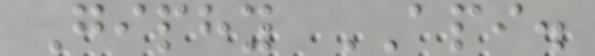Giphy API.
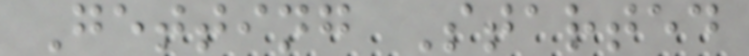Getting Started
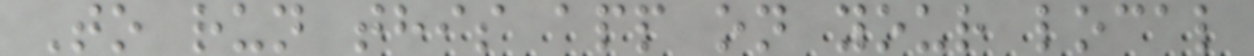To run this app on your local
